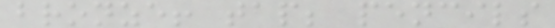bronze! tap; pencils
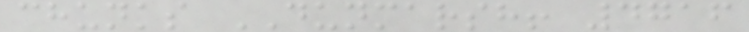chunks DUNMARSH! 4716
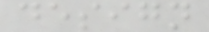design
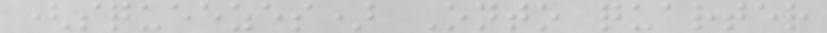(squeezes) Onto quarter
